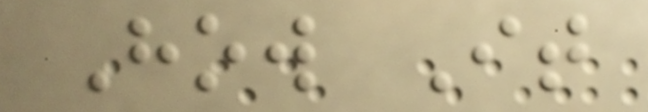How It
